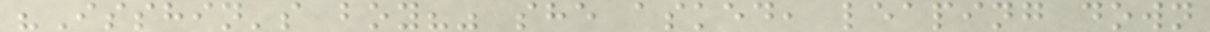"Isshin's boy?" she asked, leaping down
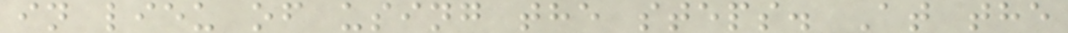in lieu of using the steps. At the
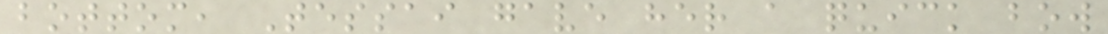bottom, Tessai gave her a quick bow
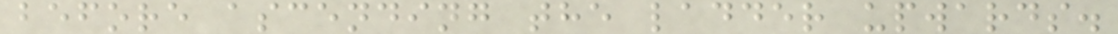before ascending the ladder upwards.
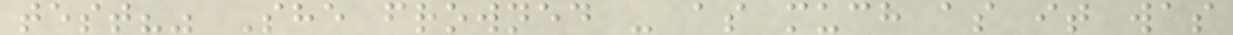test?" She frowned - as much as it was
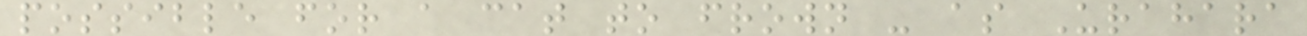possible for a cat to frown - as Urahara
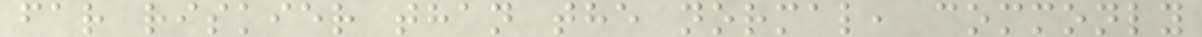far riskier than the normal, commonly
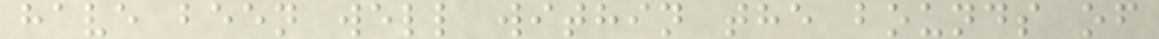have been well within the bounds of
